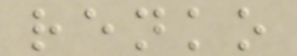renko
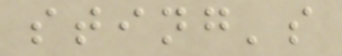sting's
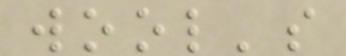wool's
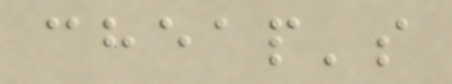cheap's
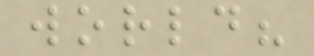world?
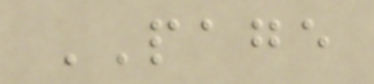PAGE
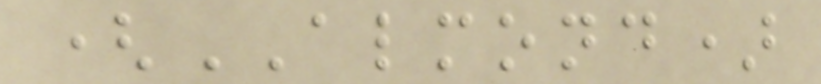(ALMOND)
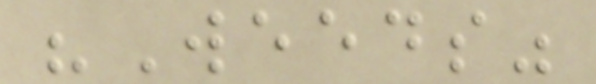"Weeds"
